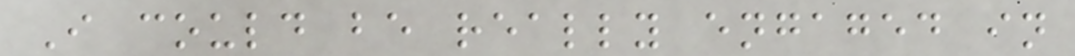I could be really engaged in
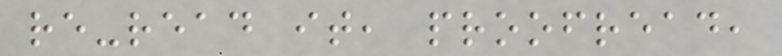re-read it, proofread,
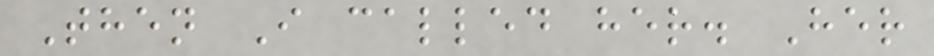Then I called her. Her
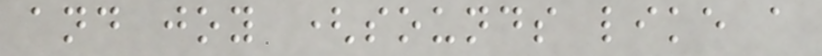and joy (sounds like a
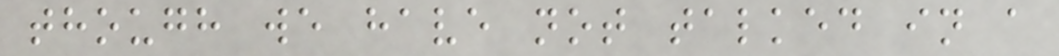though we have not talked in a
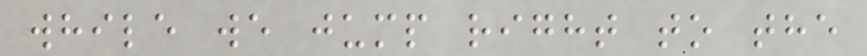while we jump right to the
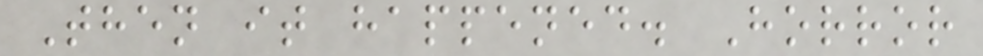Then it happened. Horror
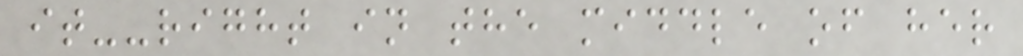it--right in the middle of her
